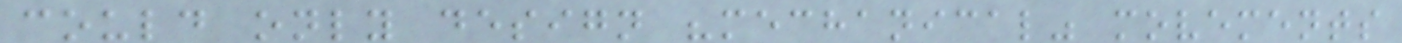could only design "mechanical" movements
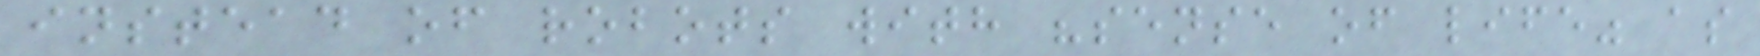instead of robots with "sense of life" as
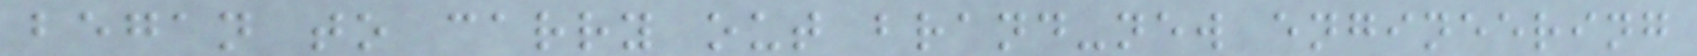began to carry out brand-new engineering
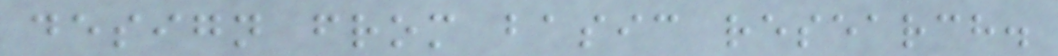design from basic research.
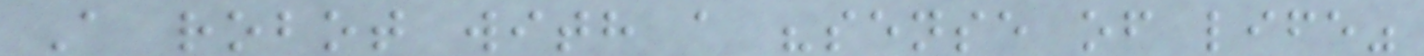A robot with a "sense of life"
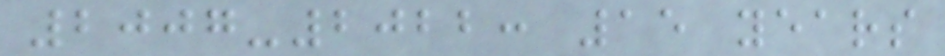2007-2022: 15 years
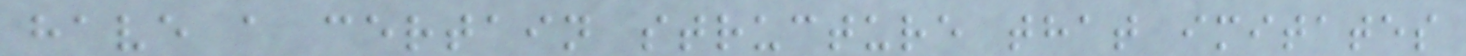have a certain structure that imitates
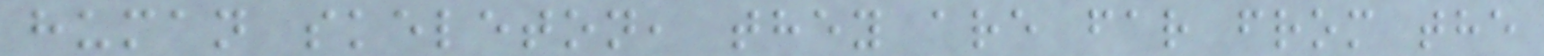human skeleton, they are far from the
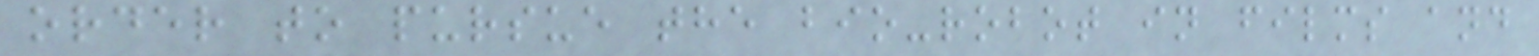order to pursue the bio-robot in films and
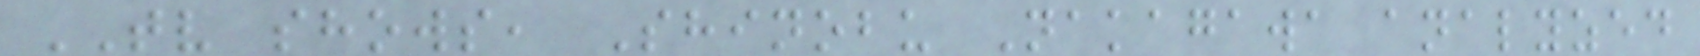TV shows, Shinobu Nakagawa analyzed
